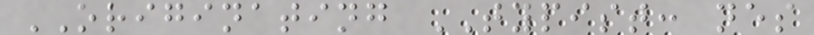ORIGINATING TYPIST: nes
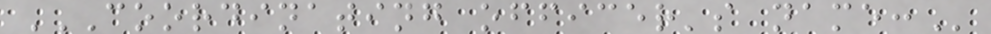COORDINATING OFFICER'S NAME:
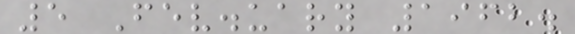5 Fev.uary 1962.
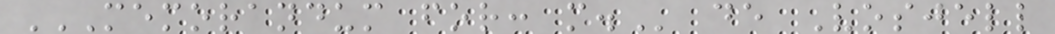MEMORANDUM FOR: M. de Vosjell
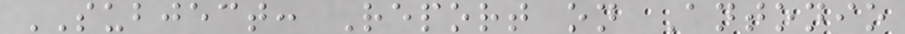SUBJECT: Report on Antonio
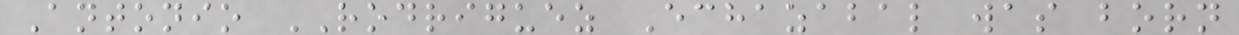Antonio RODRIGUEZ Echazabal was born
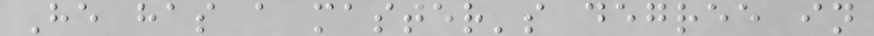He has a master's degree in
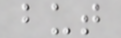but
